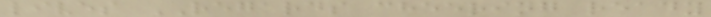lives REGARDS cheering ready
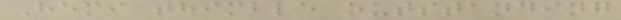Hemi thimble outstanding
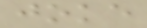joke
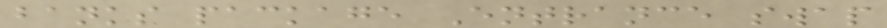banks package Entrance swap
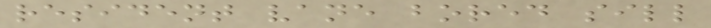resident vane bored sill
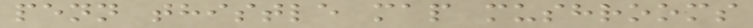penn thistle map mushrooms
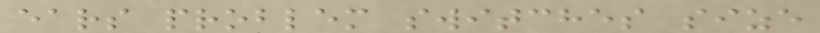ears problem switches size
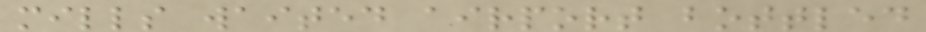mills waited airport bottled
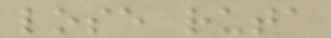lose ruta
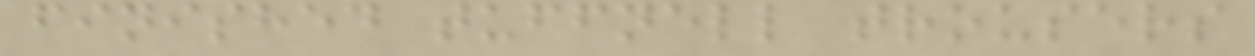finished tuffnell trousers
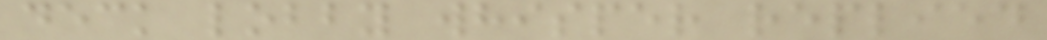deck lobby whisper replied
